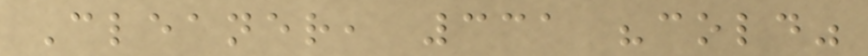Cleaner, 331 "cold"
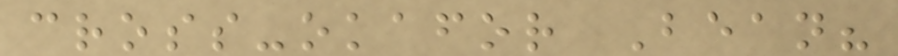cross-okafor Bean?
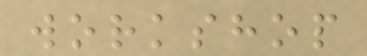workshop
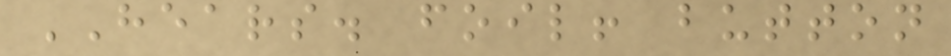HEARS. foil! button
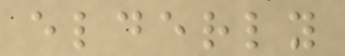elderly
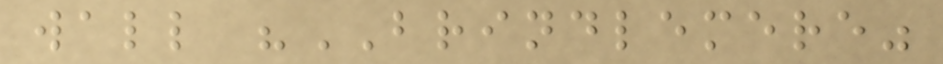wall "BRINDLEMERE"
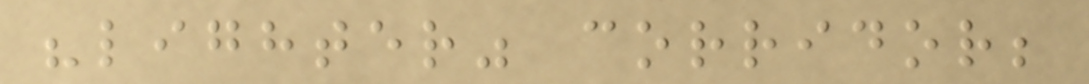"lighter" corridor;
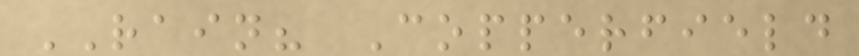RAIN? Copperfield
